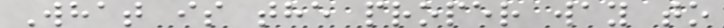What is the proper way to
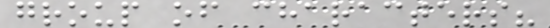group of characters?
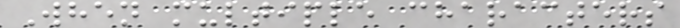When multiple characters
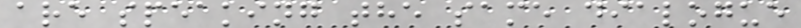are speaking the same dialogue
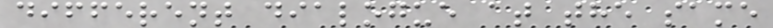different dialogue at the same
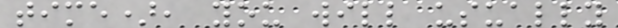time), you will usually
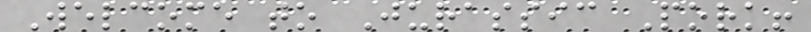Welcome to Jurassic Pork!
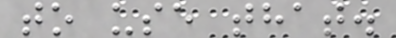to use that.
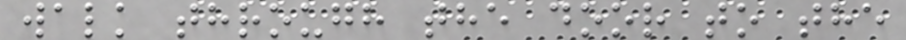walk through the door to the
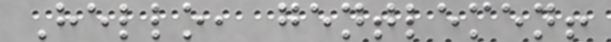Hello, gentlemen!
